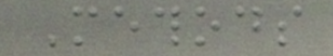Methods
